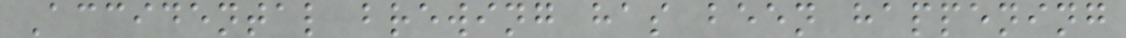Accidental brewing has been happening
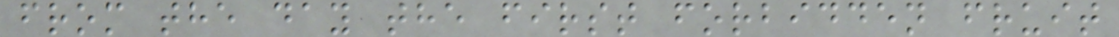from the day the first forbidden fruit
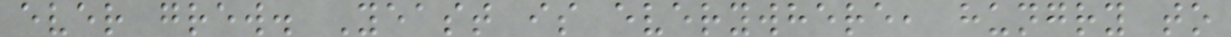ever grew. Yeast is everywhere, hungry to
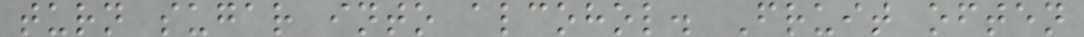turn sugar into alcohol. Fruit often
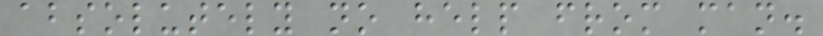absolutely no help from man.
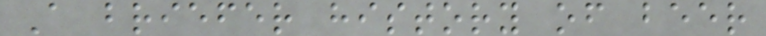A briefer history of beer
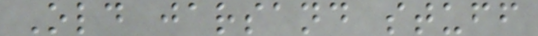Old jarsand stuff
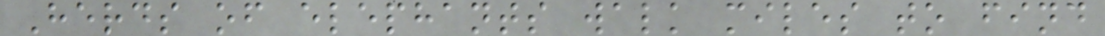Herds of elephants walk miles to find
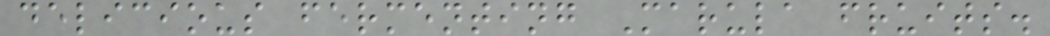delicious fermenting Marula fruits.
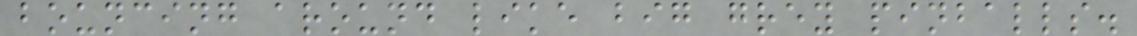bouncing around like big grey pinballs.
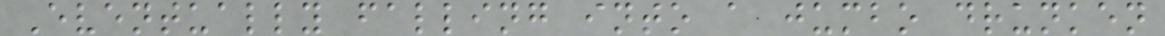Eventually falling into a jumbo drunken
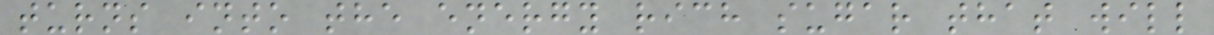turns into the energy rich sugar that will
